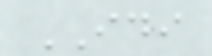IDI
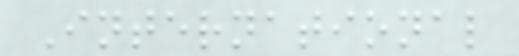International
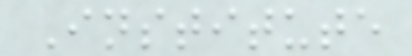Institute
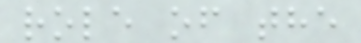role of the
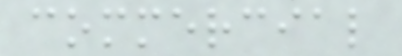commercial
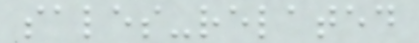sales-related
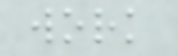work
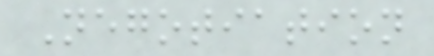Negotiation
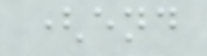(end
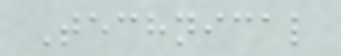Technical
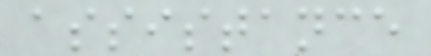assistance
